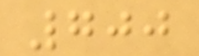700
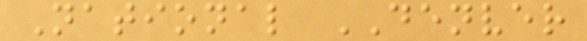National DENVER
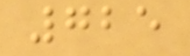725
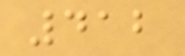412
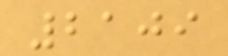2109
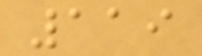119
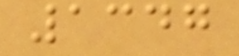1347
